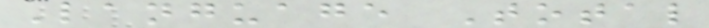Language Total
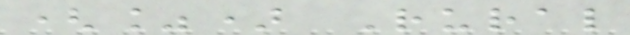(%) Rural
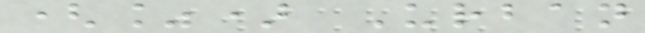(%) Urban
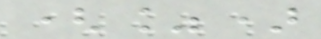(%)
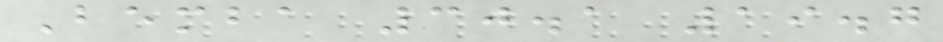Bemba 30.1 19.7
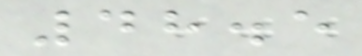48.5
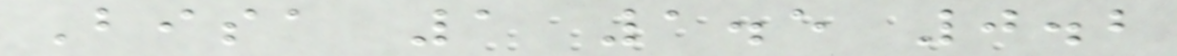Bisa 1 1.5 0.2
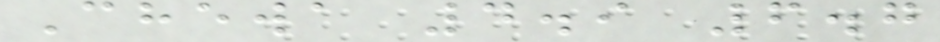Chewa 4.9 6.7
